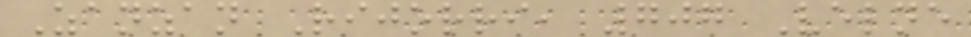Zanzan Rijorri, 707 Velne
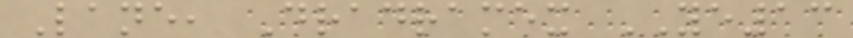Lane, Dradramex YE13
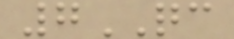7QC
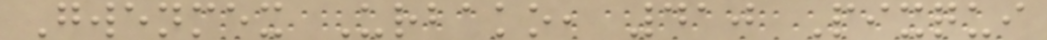Gwenmex Urbako, 410 Pixqui
